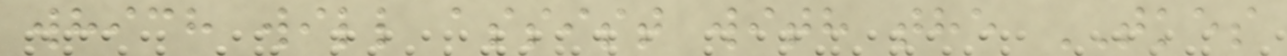which will assist with the TKES
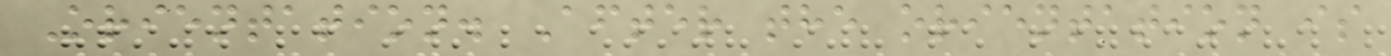Orientation. After the orientation is
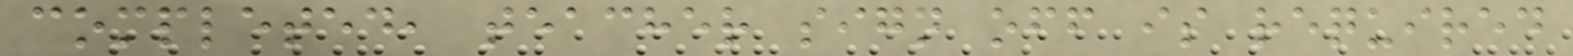completed, teacher sign off is required
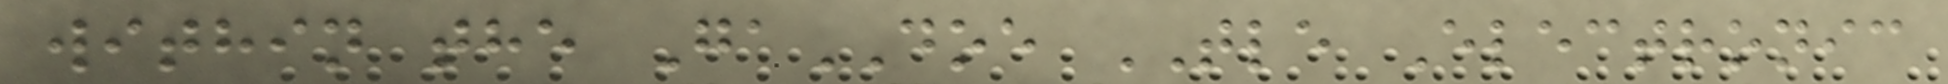within the GaDOE TLE Electronic
